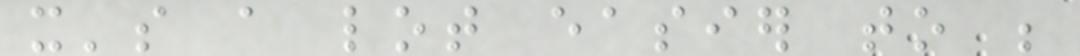it's a lot easier to be
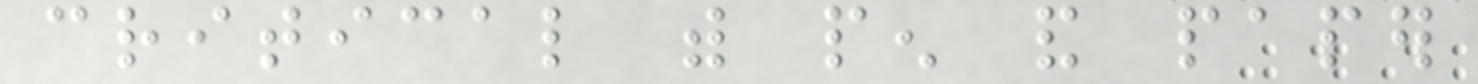critical with pen and paper
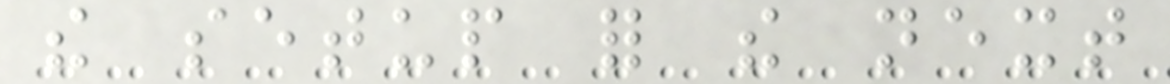the setup for the next
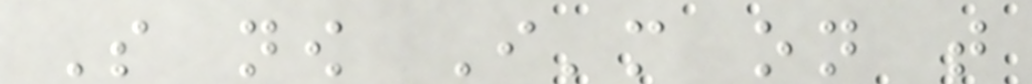So now I'm on that
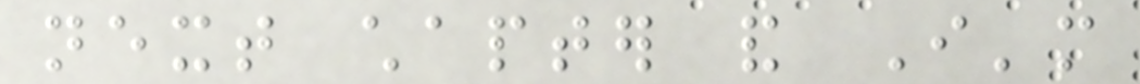next chapter and I'm
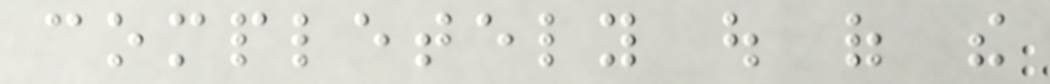completely out of the
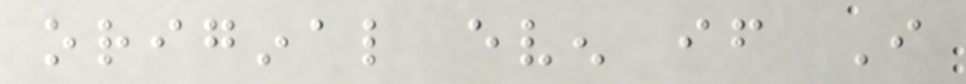original even if I
